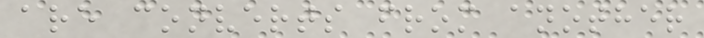are converts from another
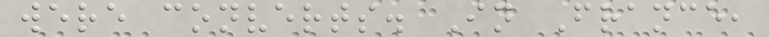were converts. In France,
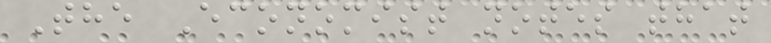The Economist notes that
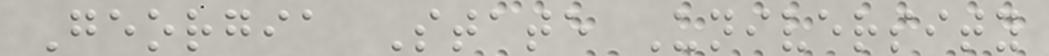Georgia State University
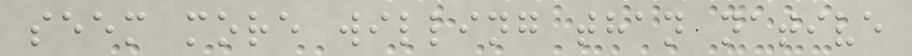seem more willing than native
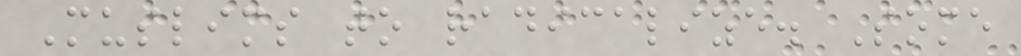Muslims to radicalize. Some
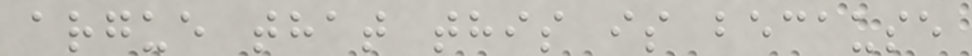argue that this is because
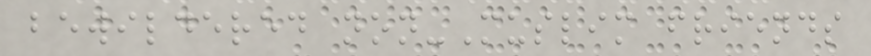bewildered non-Muslim friends
